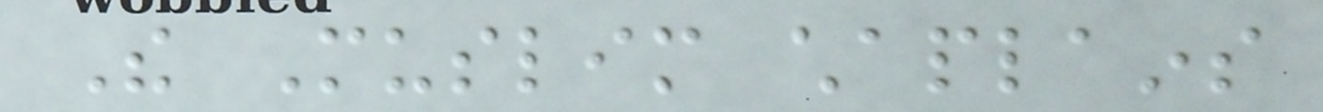The Muslim chaplains
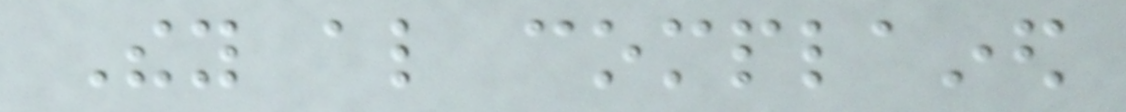They also complained
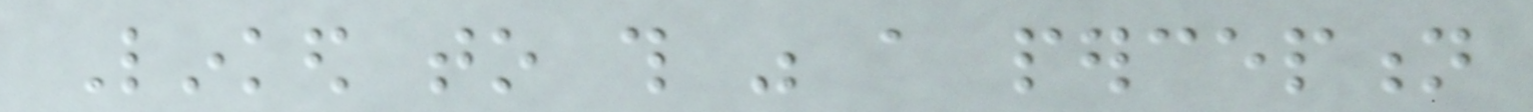Linked to this was a perception
